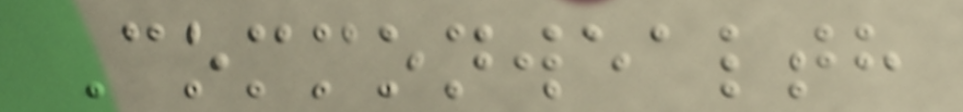Commonwealth
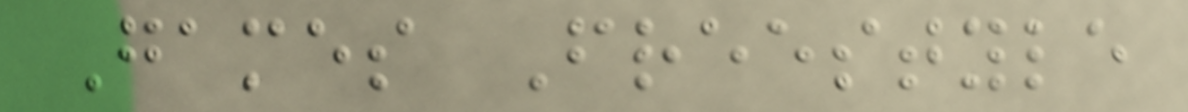Games Freestyle
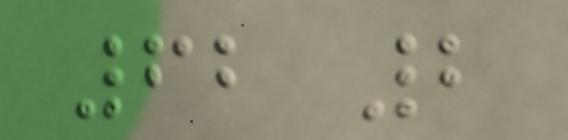62 2
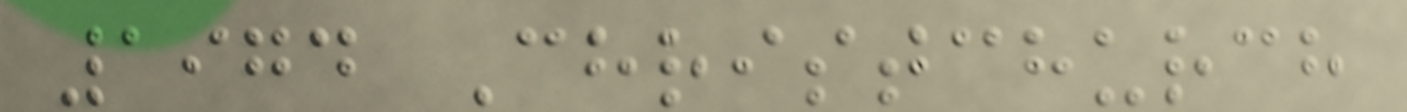1974 Christchurch
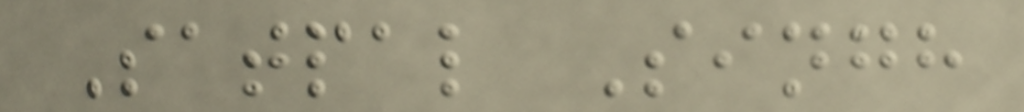Satpal Singh
